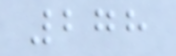278
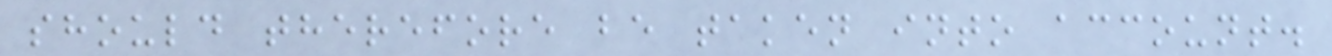should therefore be taken into account.
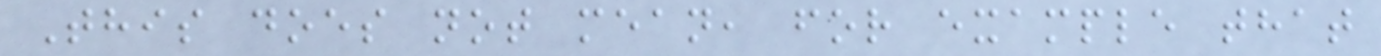This does not mean, for example that
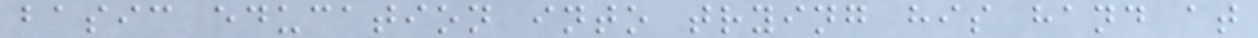basic education into trying his hand at
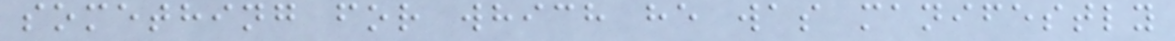something for which he was manifestly
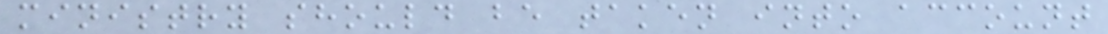ministry should be taken into account
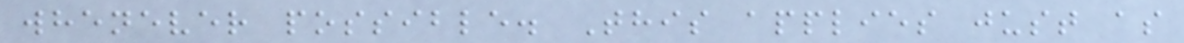whenever possible. This applies just as
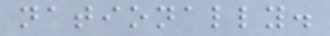nationally.
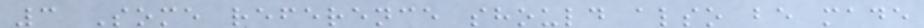3 Some reference should also be made
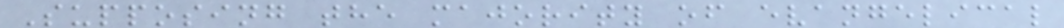Supposing the majority of evangelical
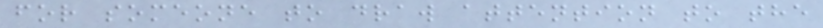for someone to draw attention to the
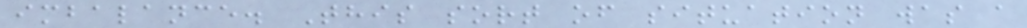imbalance. This sort of situation was a
